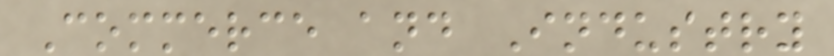Commerce and Industry
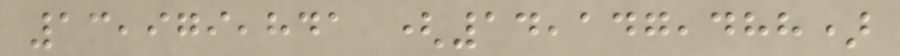13,979,841 (14,147,488)
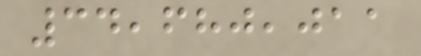34,680,011
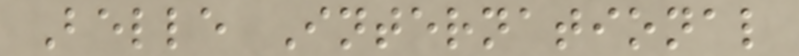Belle International
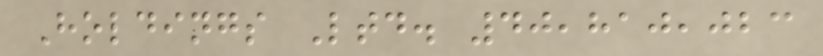Holdings Ltd. 40,810,023
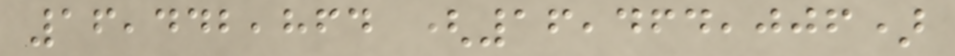16,442,864 (16,464,006)
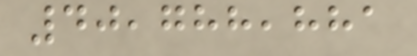40,788,881
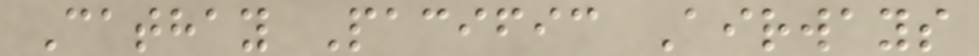Cathay Pacific Airways
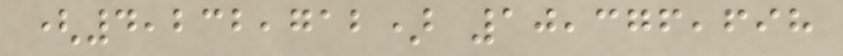(4,232,712) 10,376,698
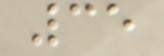35
